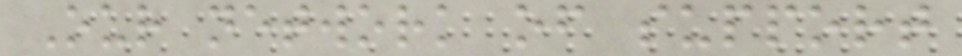Our network of support
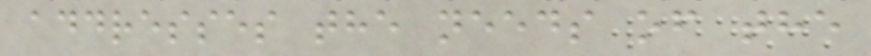addresses the needs of the
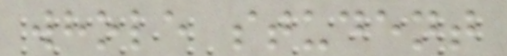whole student
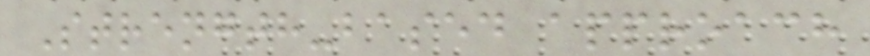Strength-based approach
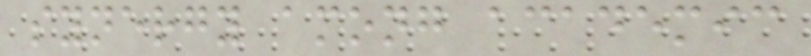synergy among academic
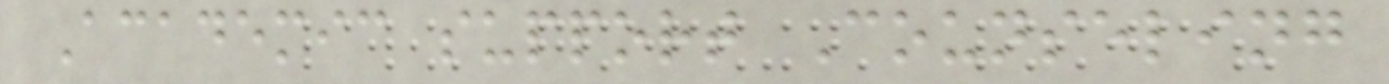Academic support Counseling
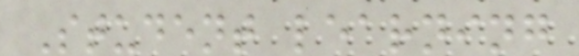Student learning
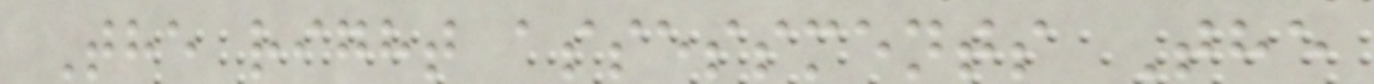The right assessments The
